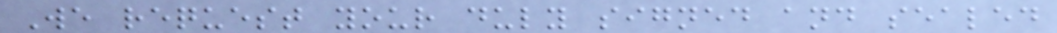We request your duly signed and sealed
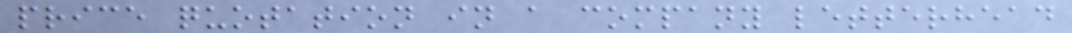price quotation in a company letterhead
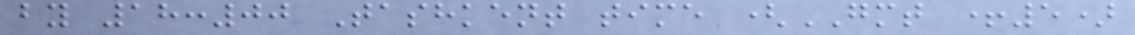by 18:00 Tashkent time (GMT +5)
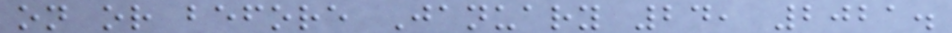on or before January 24, 2021.
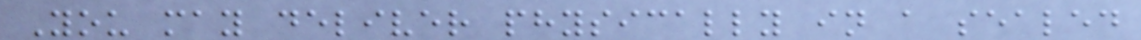You may deliver physically in a sealed
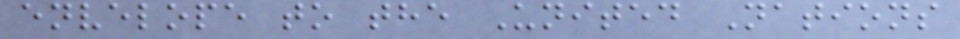envelope to the United Nations
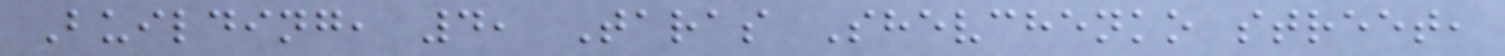Building, 4, Taras Shevchenko street,
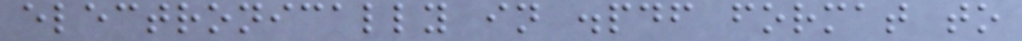electronically in .pdf format to
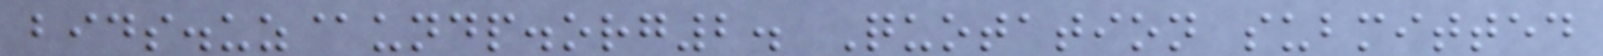bids.uz@undp.org2. Quotation submitted
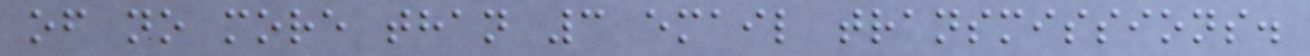of no more than 3 email transmissions.
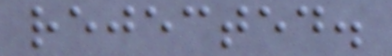rejected.
